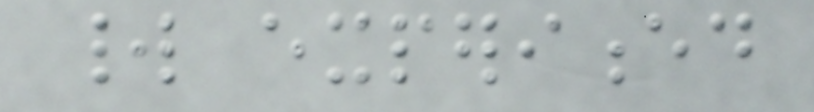world experienced
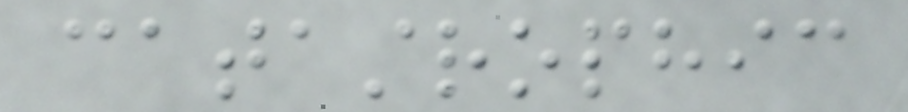catastrophic
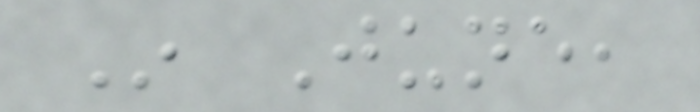In June,
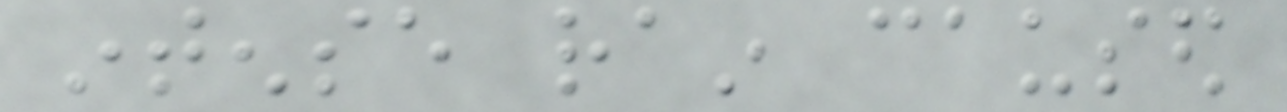intense rain caused
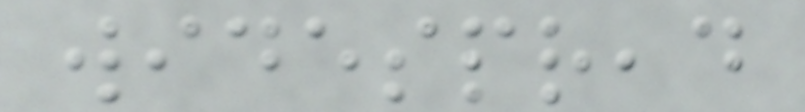widespread
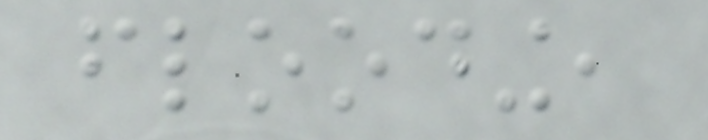flooding,
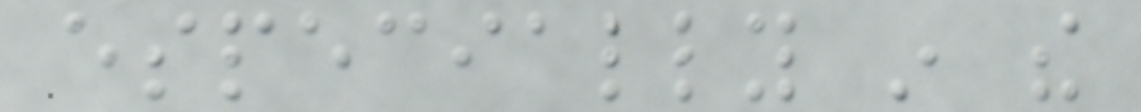especially in the
